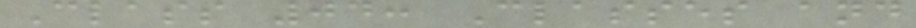Class 04: Classes and
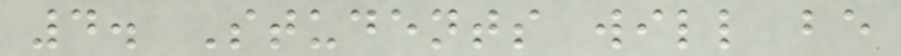4. Students will be
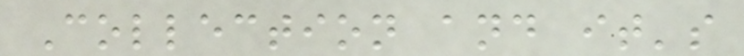Collection and it's
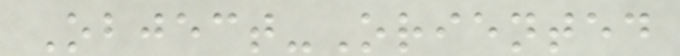Object-Oriented
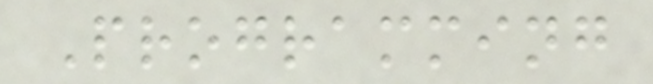Programming
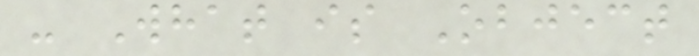- What is Object
